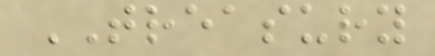TREASURY
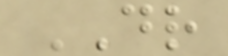DR
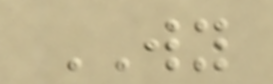WY
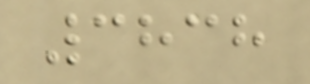3838
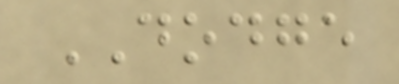DODGE
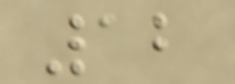12
